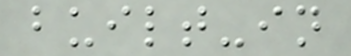built-in
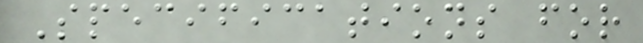Specifications for
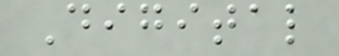Digital
